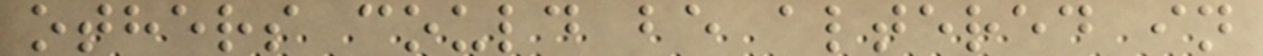others could be altered in
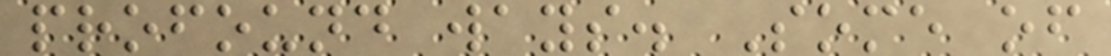profound ways. Some of
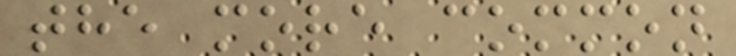the more common
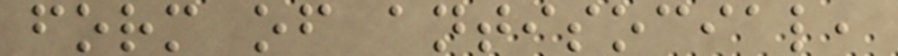form of antisocial,
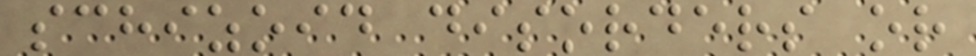schizoid disorders or
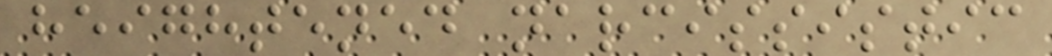heightened narcissistic
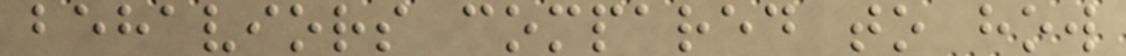behaviors compared to how
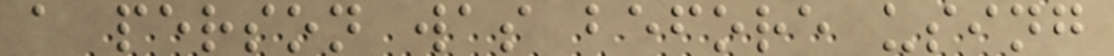a person was before using
